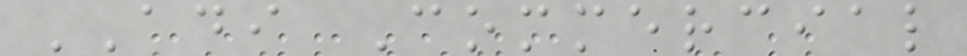ADI Commercial
